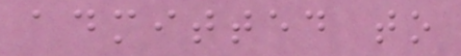admitted to
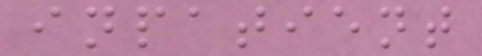inpatient
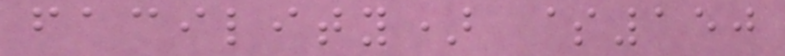facility) $150
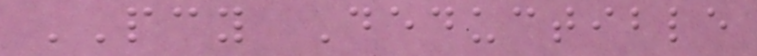PCY Deductible
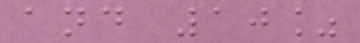and 10%
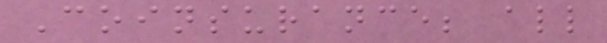Coinsurance; all
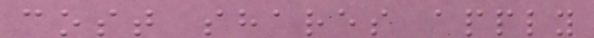cost shares apply
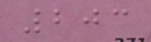203
